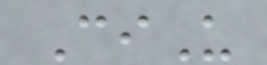CiU
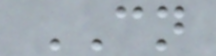CN
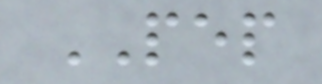PEP
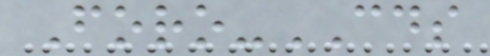Foro-CDS
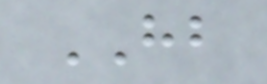HB
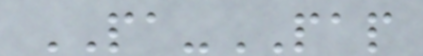PA-PAP
